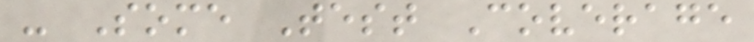- Some Test Coverage
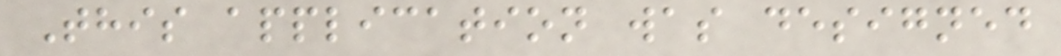This application was designed
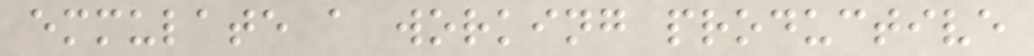emmulate a working productive
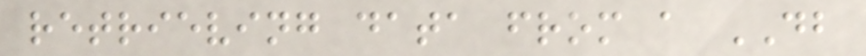retrieving data from a DB
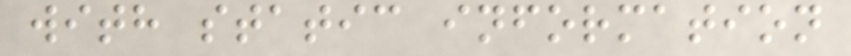with static information
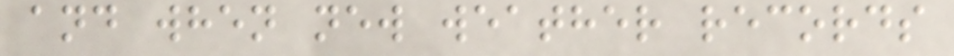and when new weather records
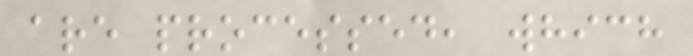are processed, which
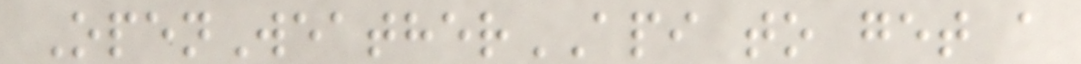OpenWeatherAPI to get a
